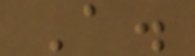A.
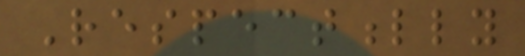Respectfully
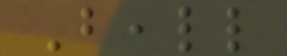Beall
